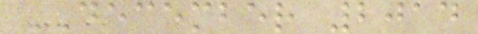DECEMBER 2014
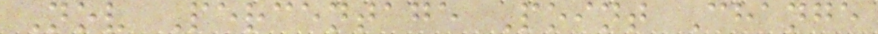Nov Percentage Point Change
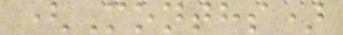(Months)
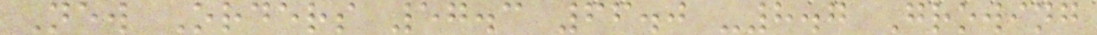New Orders 57.3 66.0 -8.7 Growing
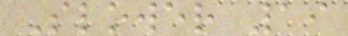Slower 19
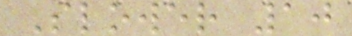Slower 10
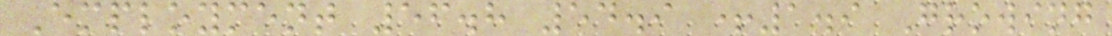Employment 56.8 54.9 +1.9 Growing
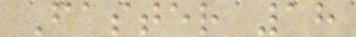Faster 18
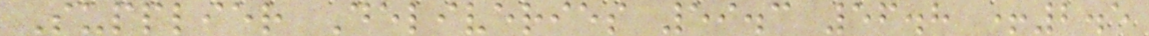Supplier Deliveries 59.3 56.8 +2.5
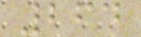264
